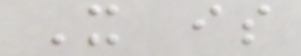It is
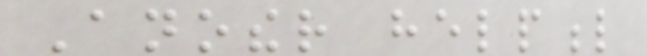Another helpful
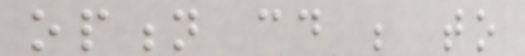option could be to
